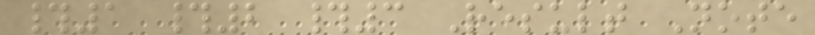#1 #2 #3 Result Note
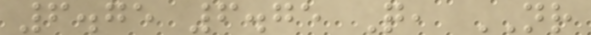6.75 6.75 Q, NR
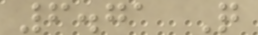6.71 Q
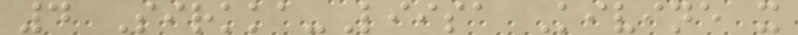4 Sirkka-Liisa Kivine x
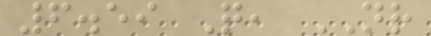6.59 Q, NR
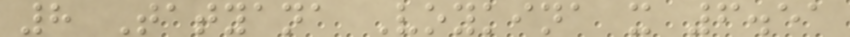8 Tatyana Voykina x 6.51
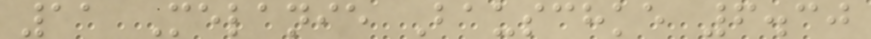11 Melanie Bauschke 6.30
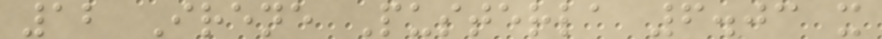12 Irene Pusterla 6.03 x
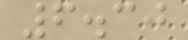6.30
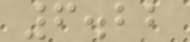6.22
